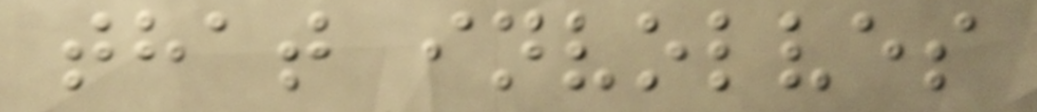that involves
